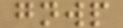gnwp
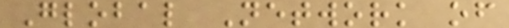Global Network of
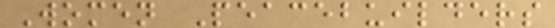Women Peacebuilders
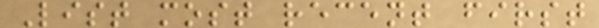List most recent first
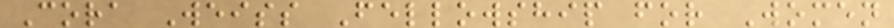Cora Weiss Fellowship for Women
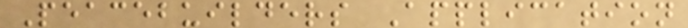Peacebuilders Application
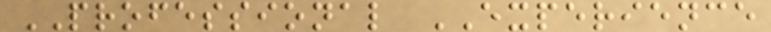PROFESSIONAL EXPERIENCE
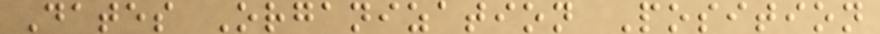Dates Organization Position
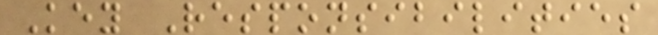Key Responsibilities
